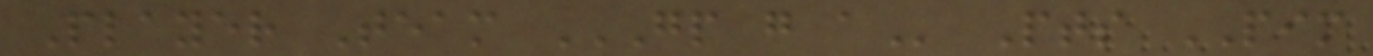Player Team GP G A Pts PIM
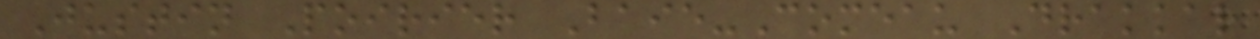Justin Poirier Baie-Comeau Drakkar
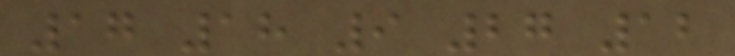17 18 9 27 12
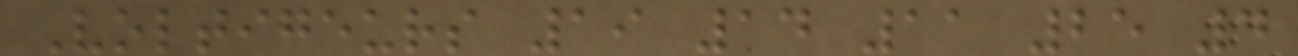Voltigeurs 19 14 11 25 4
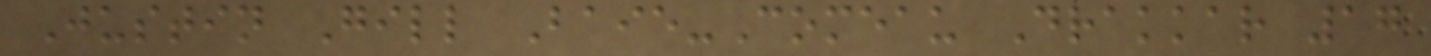Justin Gill Baie-Comeau Drakkar 17
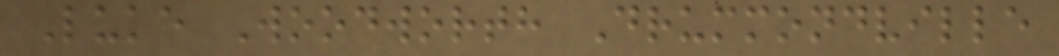Luke Woodworth Drummondville
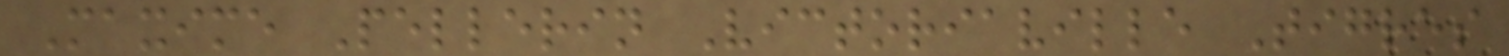Maxime Pellerin Victoriaville Tigres
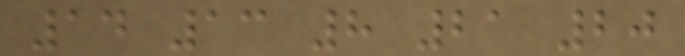14 13 8 21 20
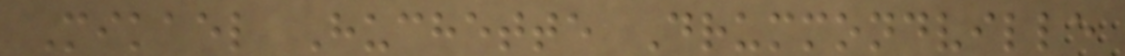Mikael Huchette Drummondville
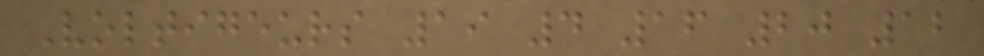Voltigeurs 19 4 16 20 12
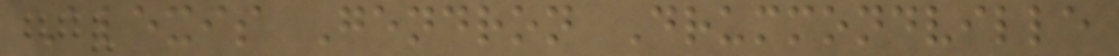Alexis Gendron Drummondville
